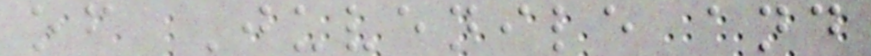of Juvenile and
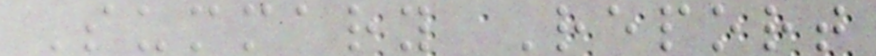Summary Report
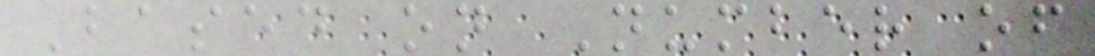Based on Number of
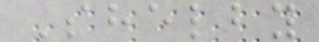Shelby
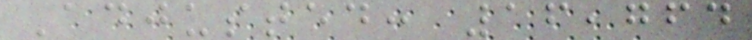Adjusted: 16,764
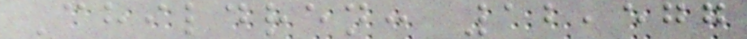Children: 12,577
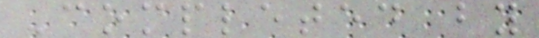Completed by
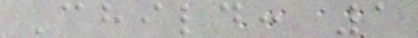Child: 1
